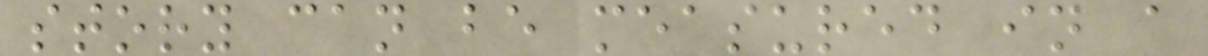story can be measured in a
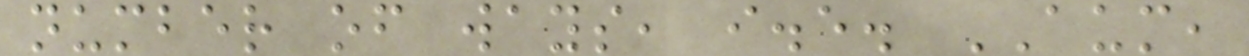number of ways, i.e. AUM,
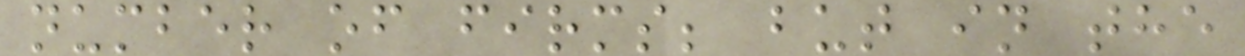number of firms; but in the
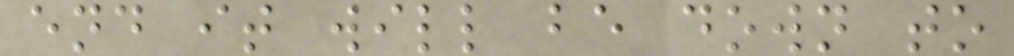end it will be down to
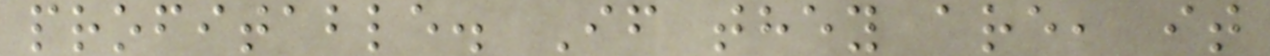profitable. If they are, it
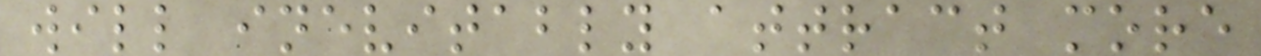will inevitably attract more
